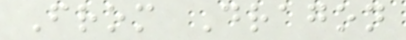From Dragon
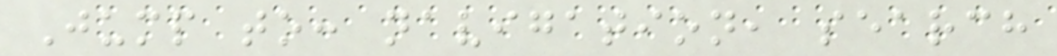Jump to: navigation, search
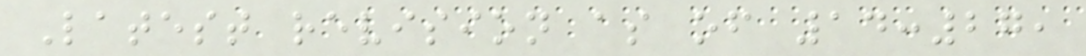Latest revision as of 14:27,
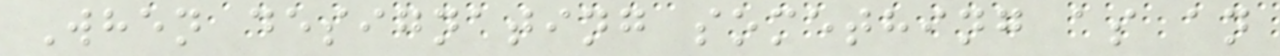When designating something as an
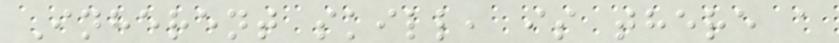Inherent skill, is there a
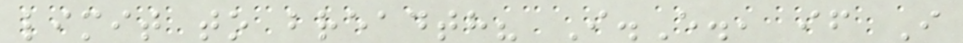limit to breadth? I.E., if I
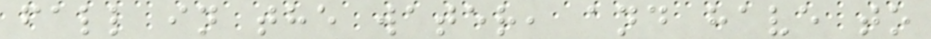fall in the water, and have to
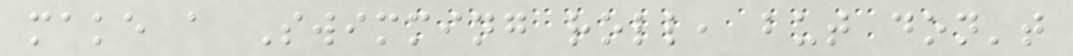make a Swimming roll, but don't
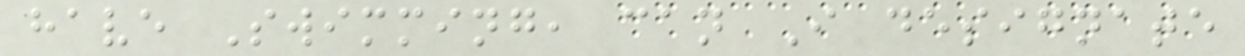have Swimming, can I designate
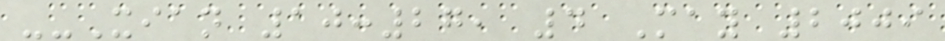--Xian 10:27, 4 May 2009
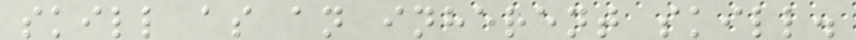skill as an inherent skill.
